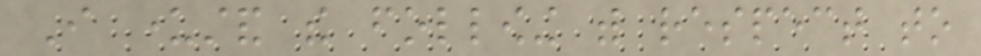I understand the following with respect to
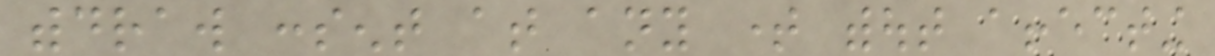withdraw consent at any time without affecting
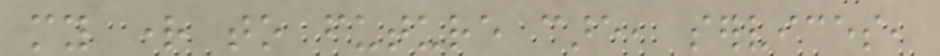my right to future care, services,
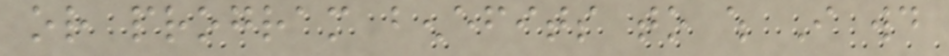or program benefits to which I would
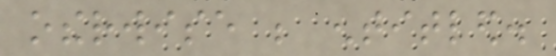otherwise be entitled.
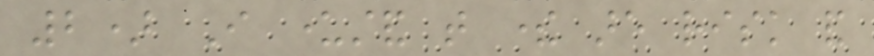2) I understand that there are risk and
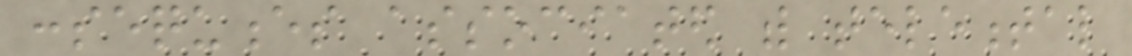consequences associated with telemental
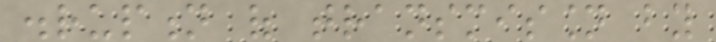disruption of transmission by
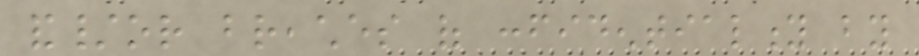and/or breaches of confidentiality by
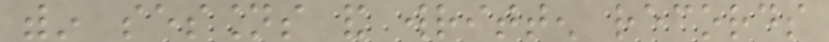within sessions and written records
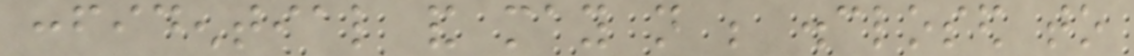confidential and may not be disclosed to
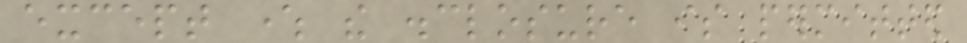except where the disclosure is permitted
